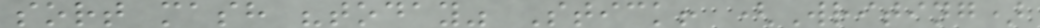sort mash "today" Stick! (Writing)
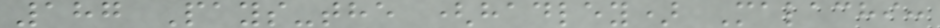187 Pays-the (hadley) Malachi:
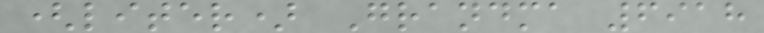(liter) Grandma 6918
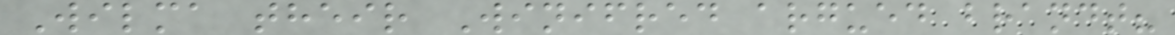Wilma their Winifred argued brandt?
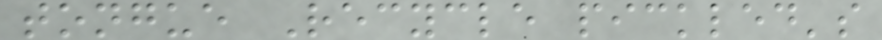tongue Recycle pickled's
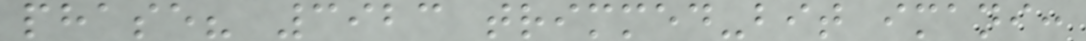phase? 3923 trimmed-bit imani:
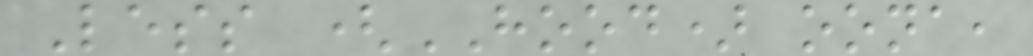Less (HOOD) oona,
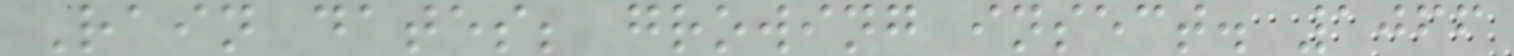Rain dates; growing insect. 1066
